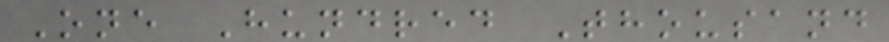One Hundred Thousand
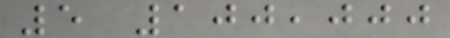5 100,000
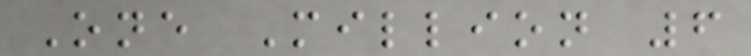One Million 6
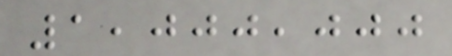1,000,000
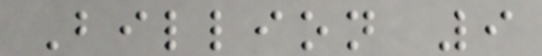Billion 9
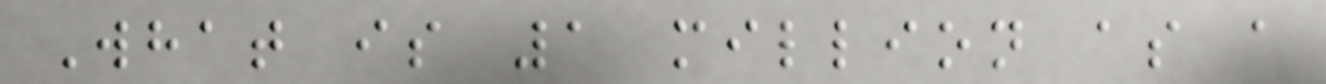What is 1 million as a
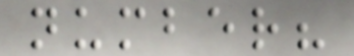number?
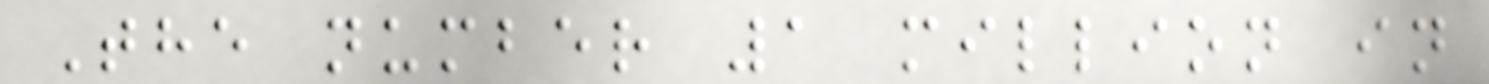The number 1 million in
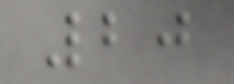20
